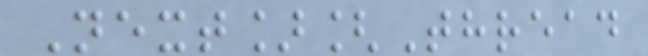Next][Thread
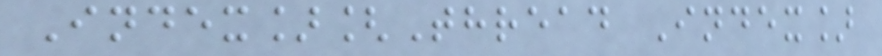Index][Thread Index]
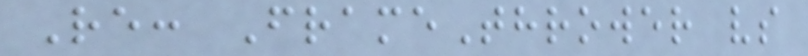Re: FrameThrower vs
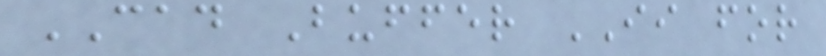CAD Buffer II for
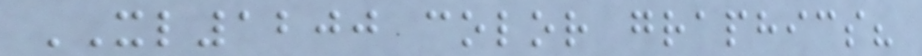XL1200 color graphics?
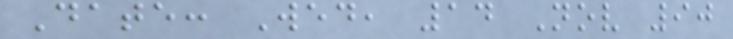Date: Wed, 14 Nov 90
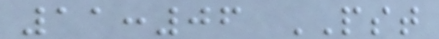11:06 PST
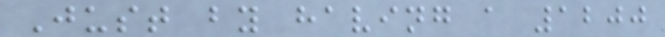Just by having a 1200
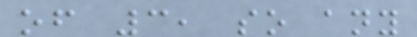of 3, so any
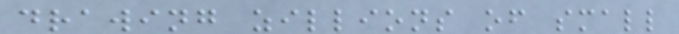drawing zillions of small
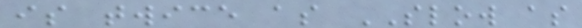is twice as SLOW as
